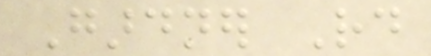Gardner Rd
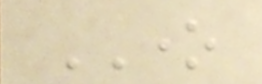ONE
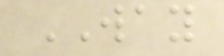WAY
